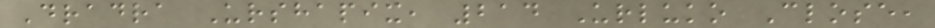Dradra Urshapix, 214 Urluko Close,
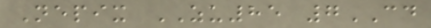Nepix ZU85 7CD
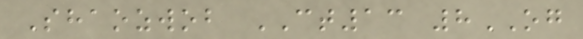Shaozwob CT13 8OG
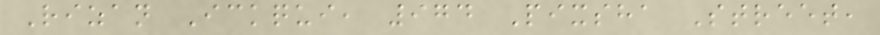Rizan Ickqui, 974 Pixsha Street,
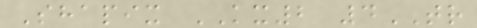Shapix KX2 4TR
